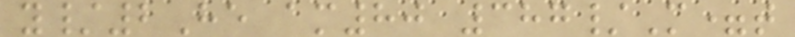y/2He am80 387/M=t
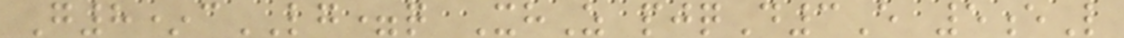G8*cLG=q XhZ pjqD3E 5eL
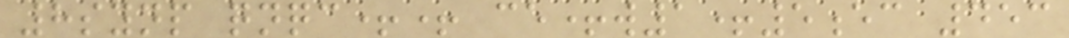8synp qnqc++ ce+w1+5ec 453
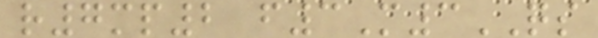r7mp2 f3M3QS
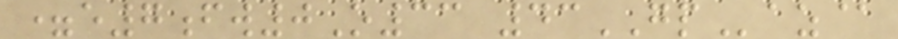=e7fw0O33 43GPaz@
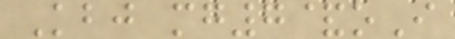Kbj mg7&oI
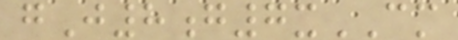gJ8g7xCM
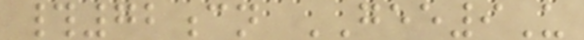#72cn GEE9U
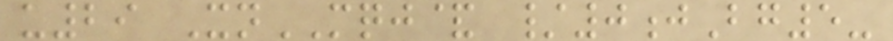u29 XnMQJ& /0jBg5-
